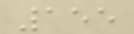155
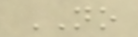NO
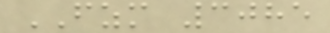FZM 3085
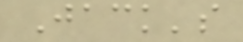Jack's
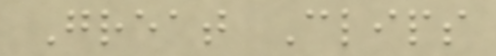Great Clips
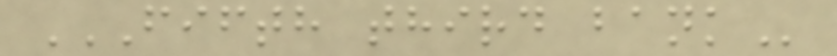FIFTH THIRD BANK
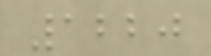1220
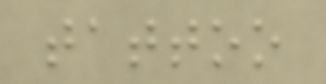tattoo
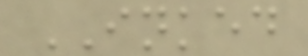INKED
